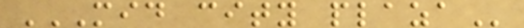MID CITY PLAZA
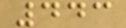443
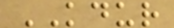KDUR
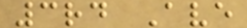3rd Ave
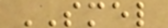SMEL
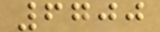6700
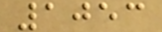1053
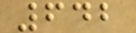642
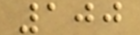100
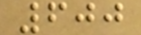600
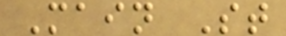Main St
